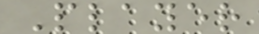Player
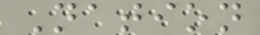Nation
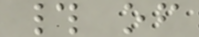# of
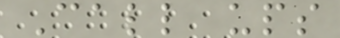Call ups
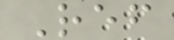Ref
